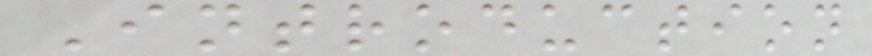Introduction
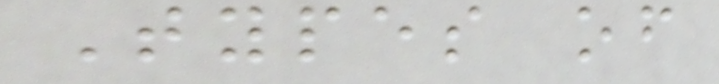Types of
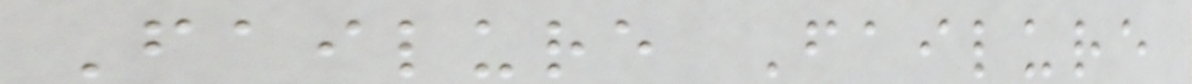Failure Failure
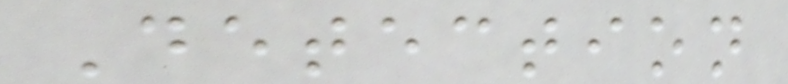Detection
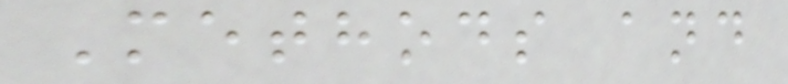Methods and
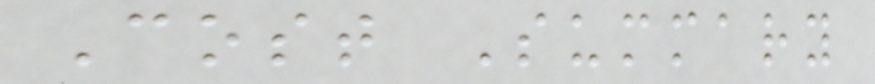Cost Summary
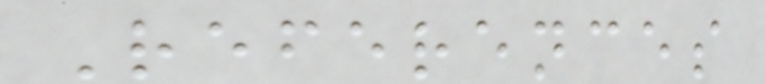References
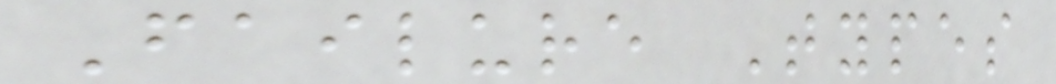Failure Types
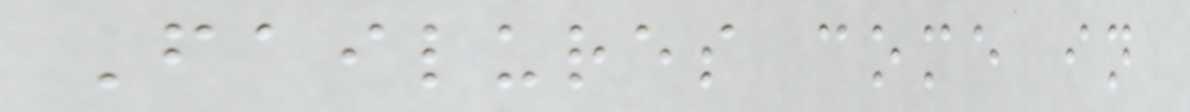Failures come in
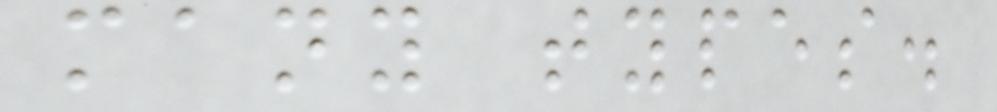many types.
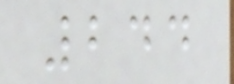244
